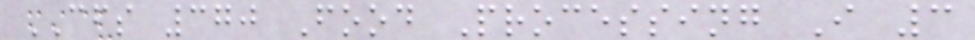CFS 370 Food Processing I 3
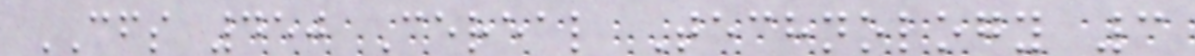CFS 450 Cereal Technology 3
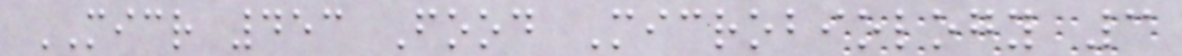MICR 453 Food Microbiology 3
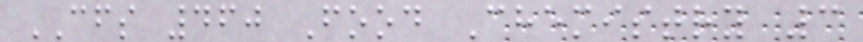CFS 460 Food Chemistry 3
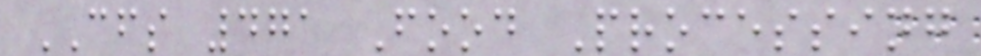CFS 471 Food Processing
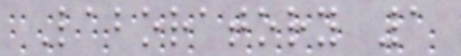Laboratory 1
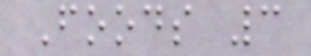Foods 3
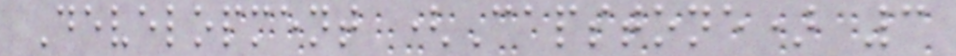Development (Capstone) 3
